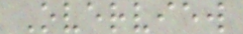Overview
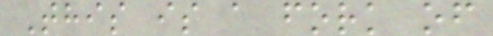This is a fork of
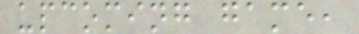upcoming game,
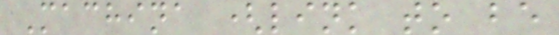Machina (link to be
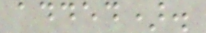added).
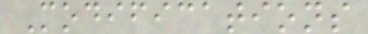Modifications
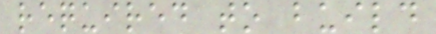required to build
